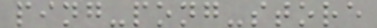ping-pong-store
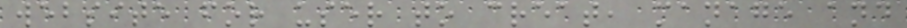website for user to creat, manage and
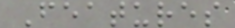Features
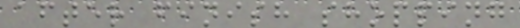after finish shopping
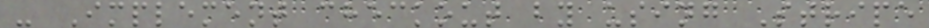- Implement checkout by using Stripe
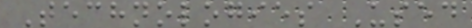Technologies Used
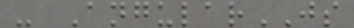- AngularJS
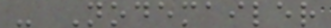- Nodemailer
